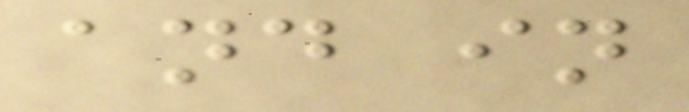and in
